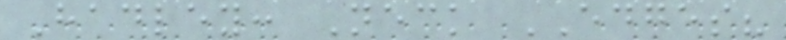Hadley: Neck EDGES?
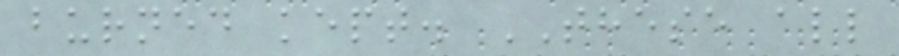burned kept. THESE all
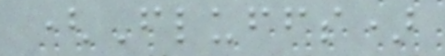(Fluffs)
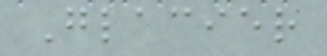Glacier
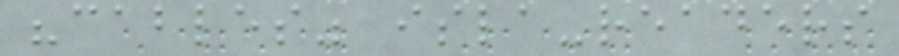"cables" isla-readers
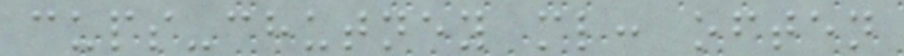cups-chutney ml: often
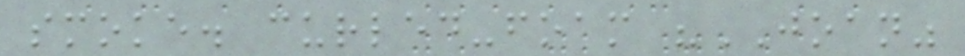smoke. curled-foam "JOAN"
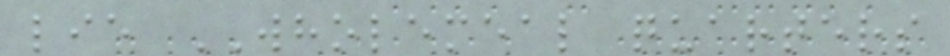lie WHOLEMEAL quarters
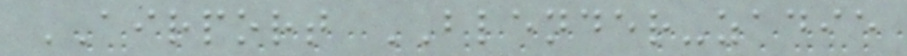AIRPORT BLENDER-zadie
